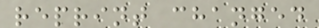reprint changed
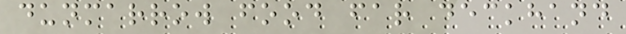dunmarrow food far deckhand
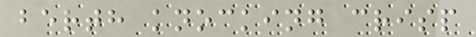berth knocking crisp
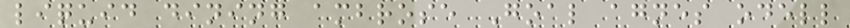liquid dining ambrose Goal agnes odell
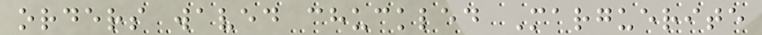orders waved chuckled Marguerite
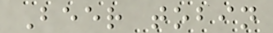Beer tobin
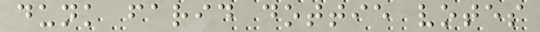dunk farid dottie votes
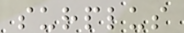surplus
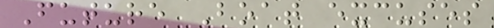Future Boat excuses
